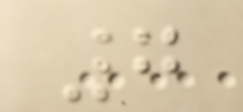7
